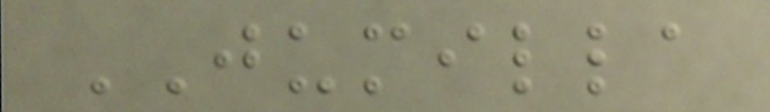JUMILLA
